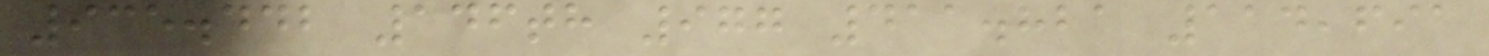935.442 146th 977 411.821 114,691
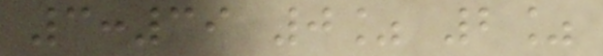3:39 0% 2%
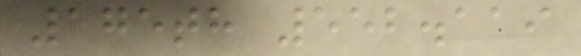175th 552.119
